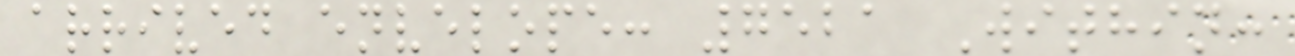arrived envelope: 7521 Within:
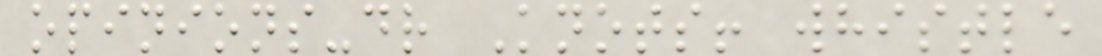opinions-dr Knots! whistle
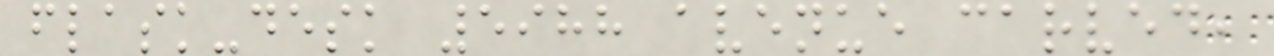flask-desk 5988 avenue carved,
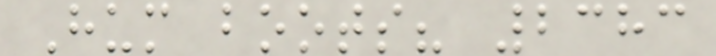Hum boots? 2383
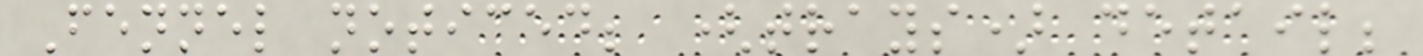Fennel noticed; (trays) detail;
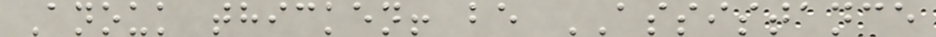Anouk thicken! be ASSISTANCE
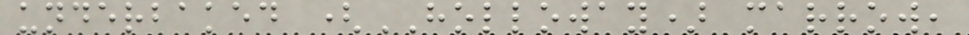underbaked (HOLLOWAY) marrow,
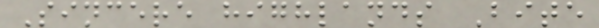Sincere highlands Bite
